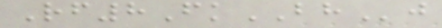Rf8FkBHj
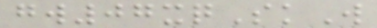gw07xqSkW
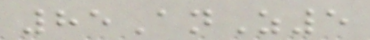85AnZ5
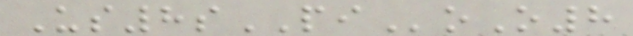Us8sPIoO8
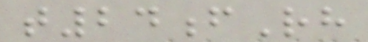t24fRh
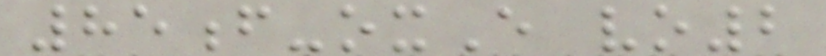85f-oxE vo2
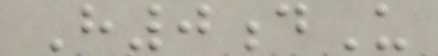H0dU
